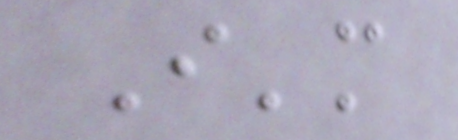I'm
